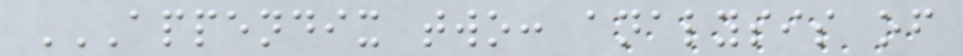APPENDIX TWO: ANALYSIS OF
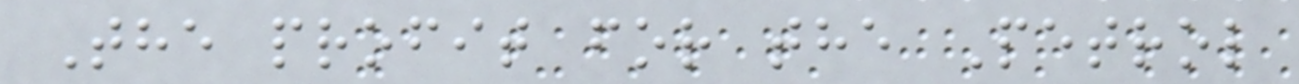The profit for the Petrol
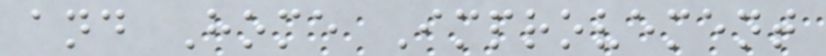and Home Improvement
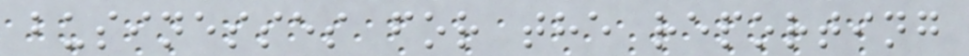businesses for the reporting
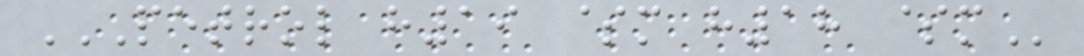PETROL H19 $M H18 $M
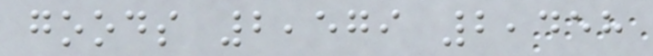goods 2,579 2,458
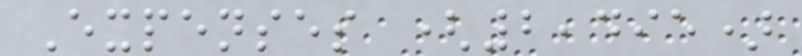Expenses (2,495)
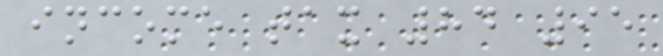income tax 84 95
